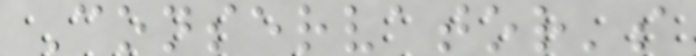Conservator's
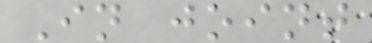In joint
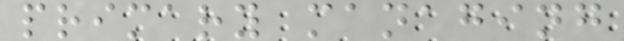primary managing
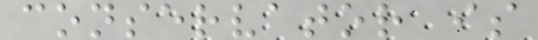conservator is
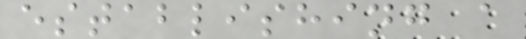establishing a
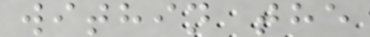within the
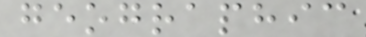geographic
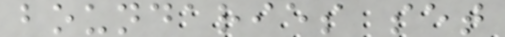boundaries set
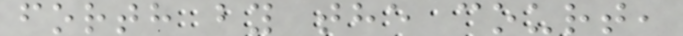forth by the court,
